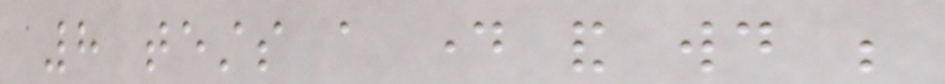8 tests a day and would be
